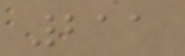211
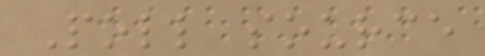Poll source
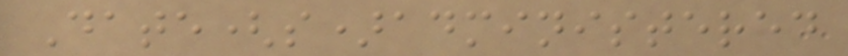Date(s)administered
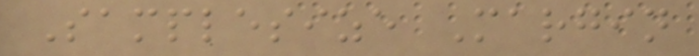Samplesize Margin
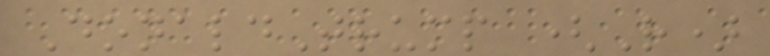DonaldTrump (R)
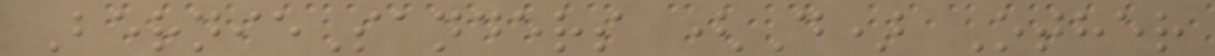BernieSanders (D) Other
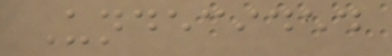Undecided
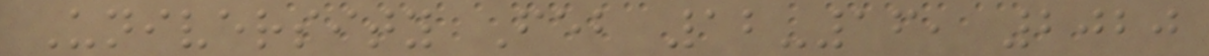University Feb 12-16, 2020
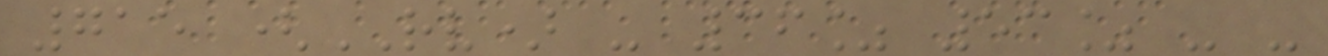715 (RV) - 36% 53% - -
